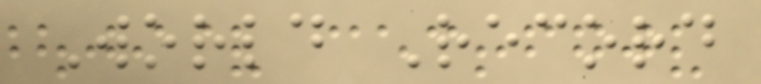World Record
